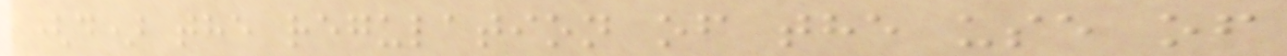(d) the regulation of the use of
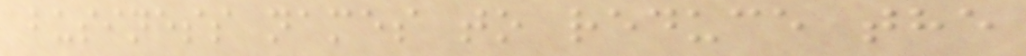business names to reduce the
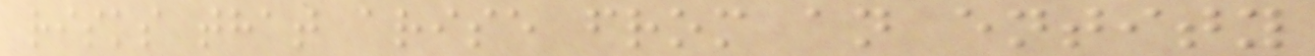risks that arise from an entity
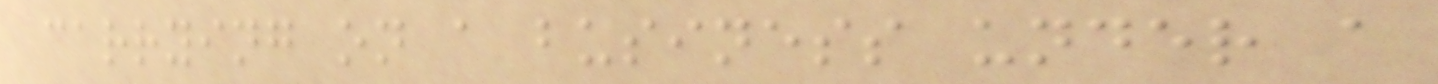carrying on a business under a
